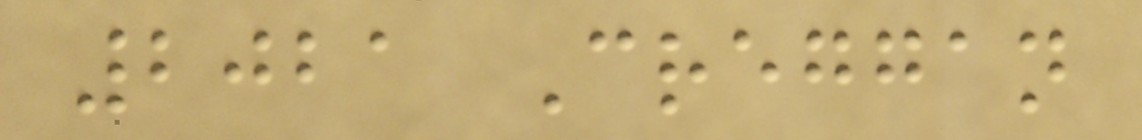2021 Creggan
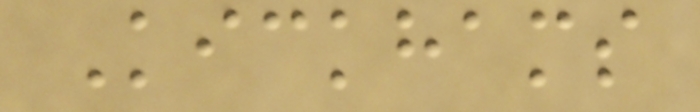Kickhams
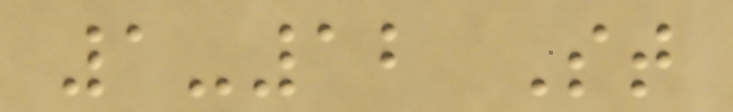1-12 St
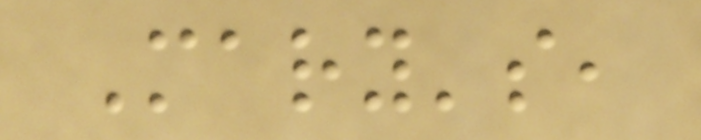Mary's,
